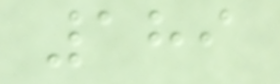189
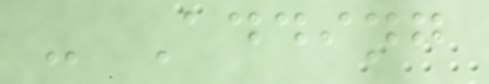- Adding
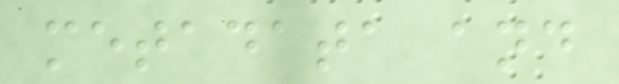metadata and
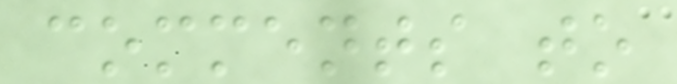comments to
